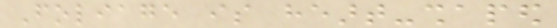Foliage is heart-shaped
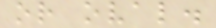or oval.
